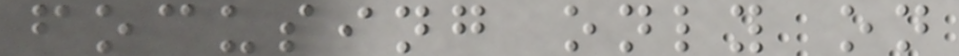focusing only on
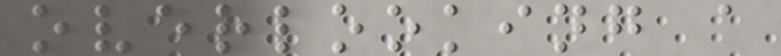overlooking a
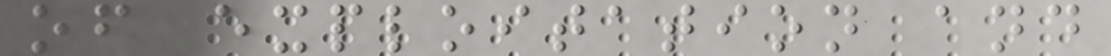of exploitation and
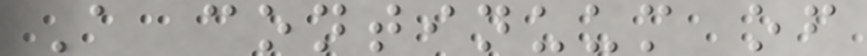A continuum of
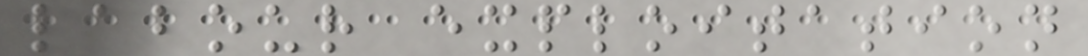labour exploitation
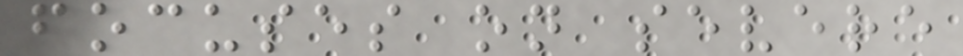focuses on severe
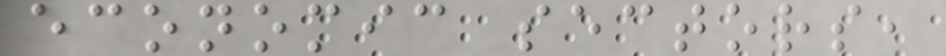economic sectors,
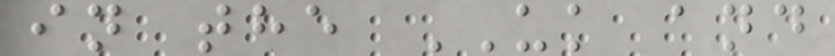in the UK and
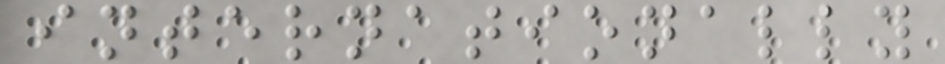internationally
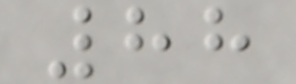88
